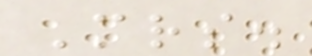Mrs.
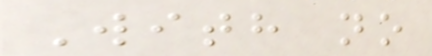With no
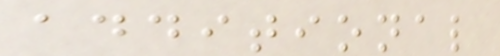additional
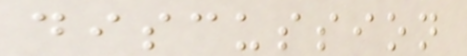discussion
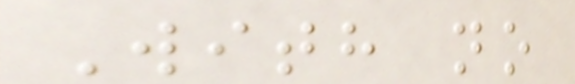With no
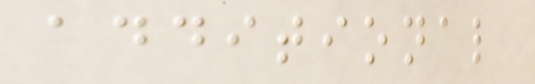additional
